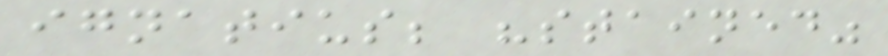ignatius; "stained"
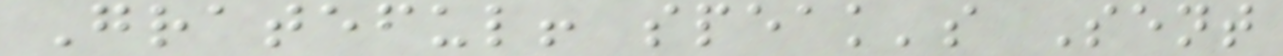Grateful! speak's Sent
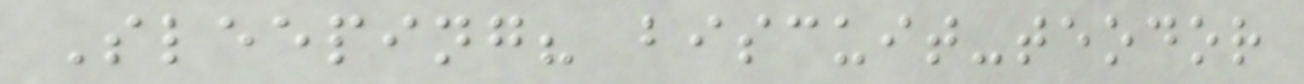Sleeping? biscuit-teodor
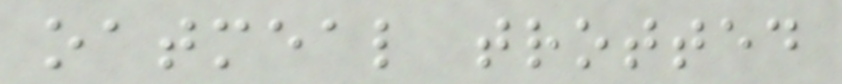oatmeal trotted
